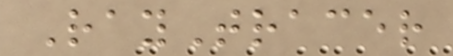RayTracer
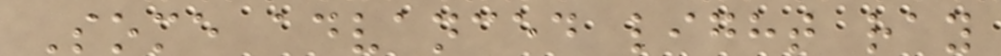Some advanced light ray
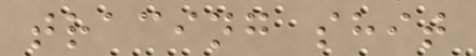tracing shit
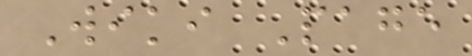Wiki Page
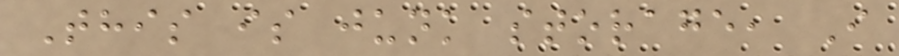This is junk storage, I
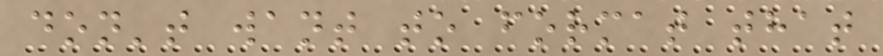don't want to format that
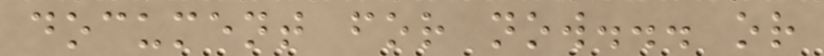document for now... or
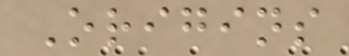Origins
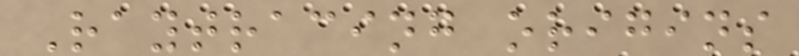Raytracing origins
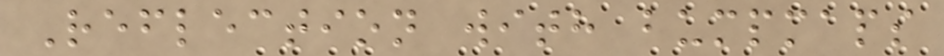Reflection with bumpmaps
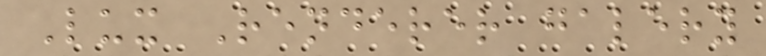Lux Renderer galery
